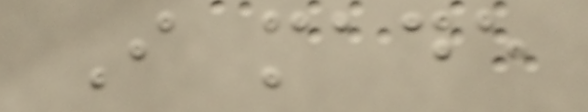I made
